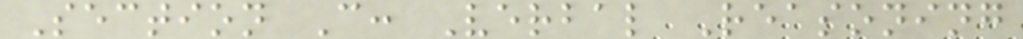Section C: Verbal Reasoning
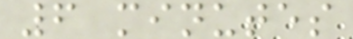6 minutes
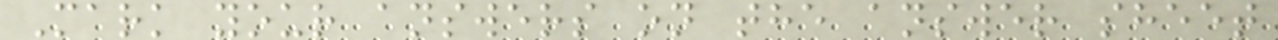Mark your answers on the answer sheet
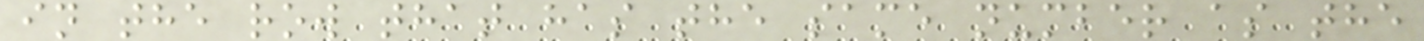in the row that has the same number as the
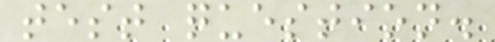test question.
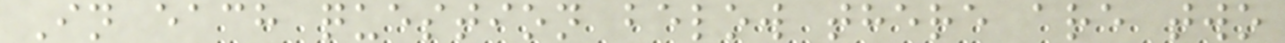In each question below there are two
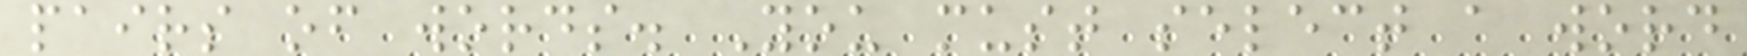pairs of words. You must select a word
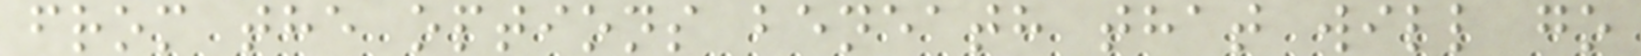from the options beneath that will go
